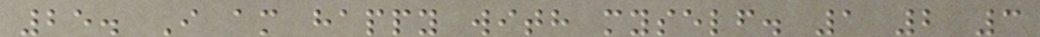25. I am happy with myself. 1 2 3
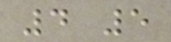4 5
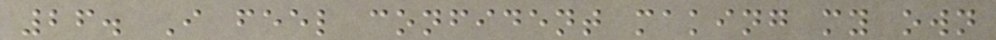26. I feel confident making my own
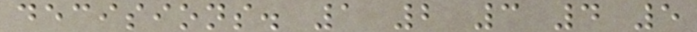decisions. 1 2 3 4 5
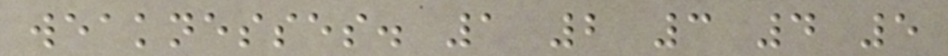weaknesses. 1 2 3 4 5
